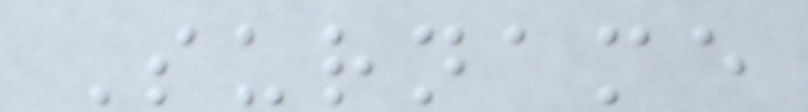Surname
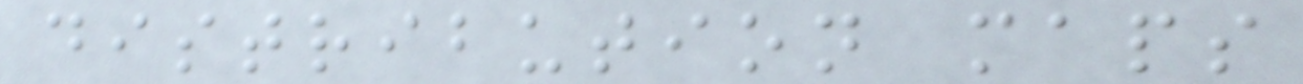distribution maps
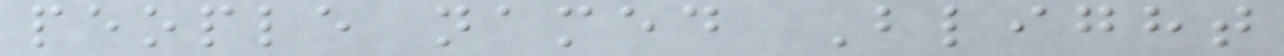people named Blight
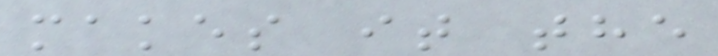makes it the
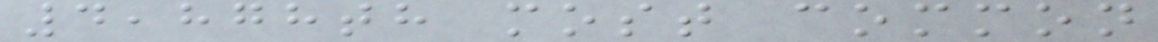4,878th most common
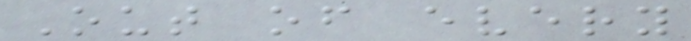Out of every
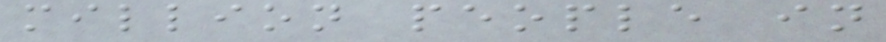million people in
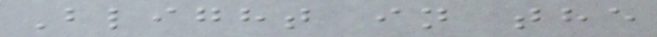Blight in the
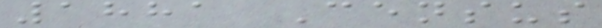1881 Census
